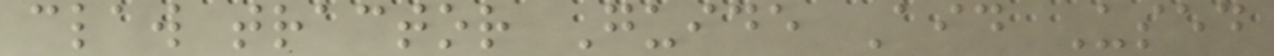claw tractor Guide Aid Used
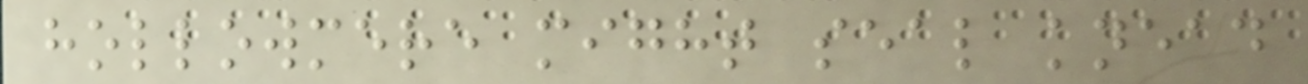hollowmere might seal knead
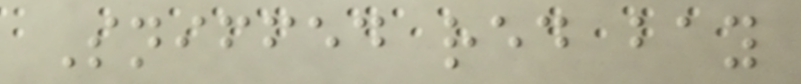Sniffed red bay
